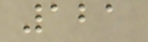121
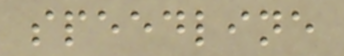speedline
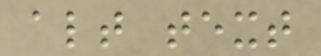alt text
